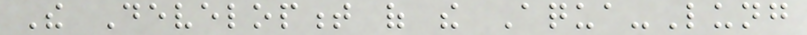The Development of the Aqua-Lung
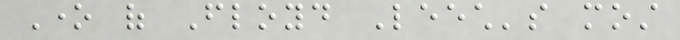One of Floyd Leech's most
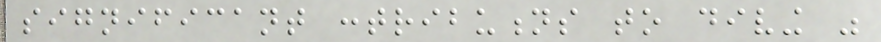significant contributions to diving was
